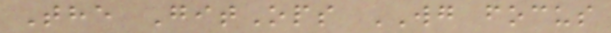The GitOps WG focus
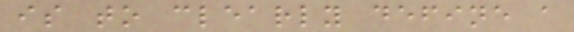is to clearly define a
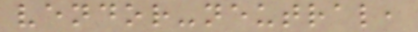vendor-neutral,
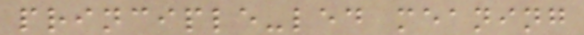principle-led meaning
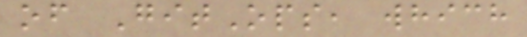of GitOps, which
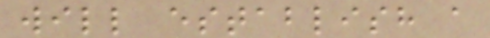will establish a
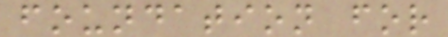foundation for
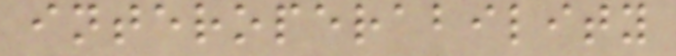interoperability
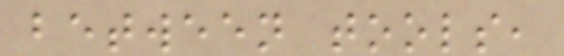between tools,
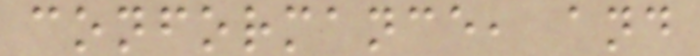conformance, and
